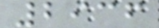2936
